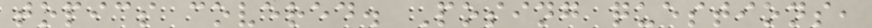topics covered. Posing questions,
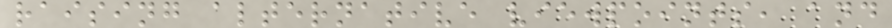raising alternative viewpoints, and
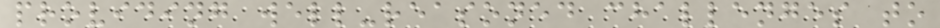providing well-reasoned challenges to
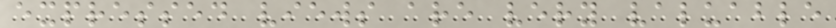expressed views are very valuable
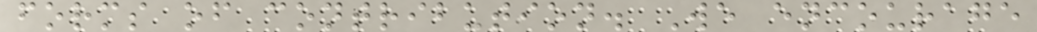forms of contribution. We encourage
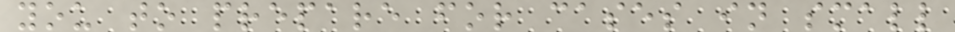you to prepare for cases in small
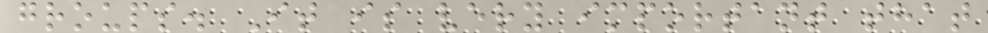groups. It is very important that
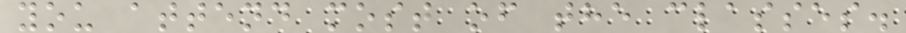you attend most of the classes.
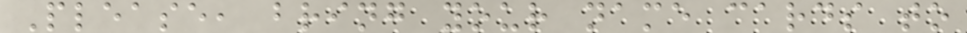Please, bring your name cards to
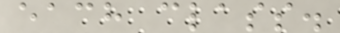each class.
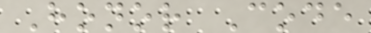Honor Code
